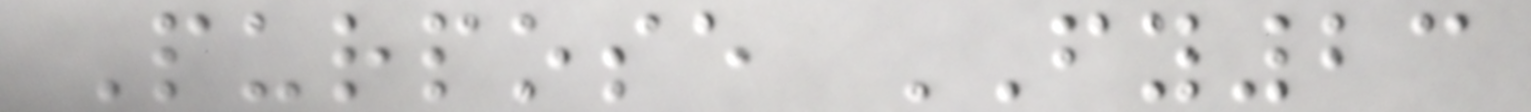Purpose FY23
